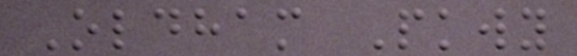Oldham Pkwy
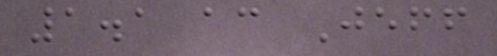1.1 ac Jeff
